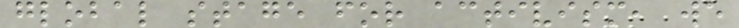global stage for activism, we
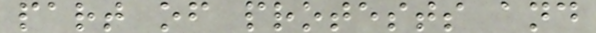part of protests and
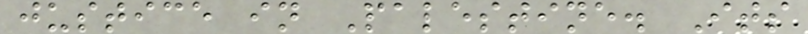justice in Palestine. Its
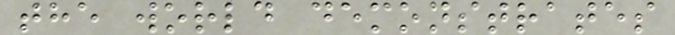the world demonstrates
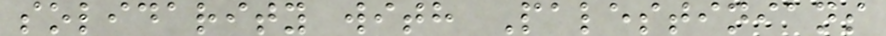solidarity with Palestinians
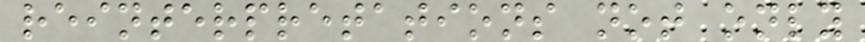reinterpretations not only
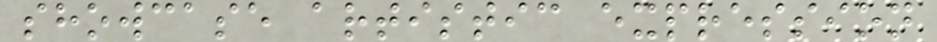showcase artistic expression
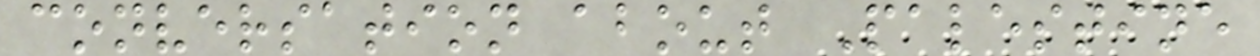conversation about Palestine
